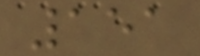151
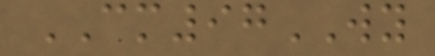CM97WY
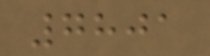7801
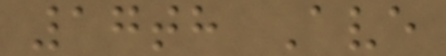17th Ave
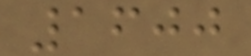1600
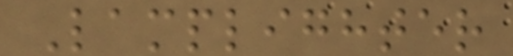Lamplighter
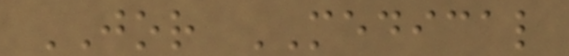JOR MEDICAL
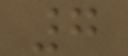7
